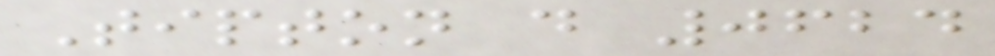Tipton d 0624
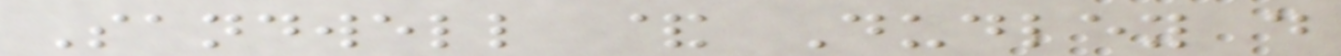Sandwell & Dudley d
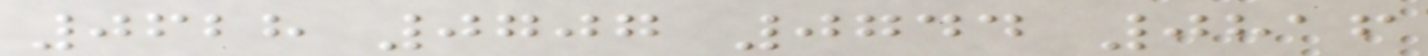0628 0707 0744 0816
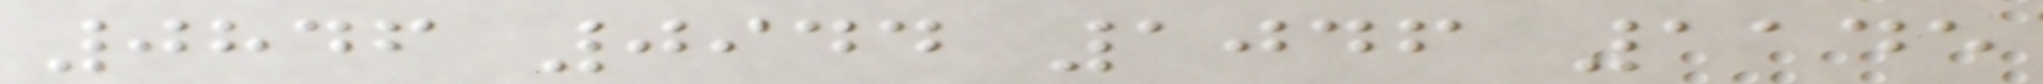0846 0944 1046 1145
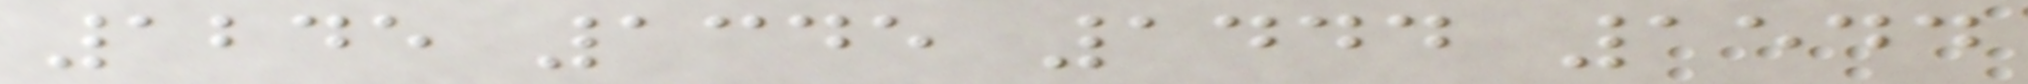1245 1345 1444 1544
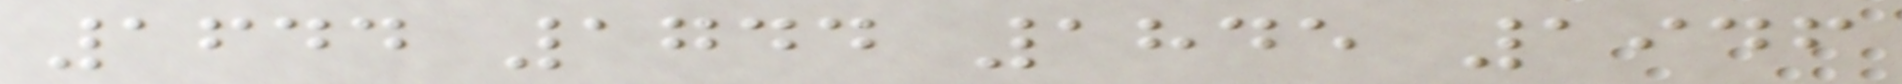1644 1744 1845 1946
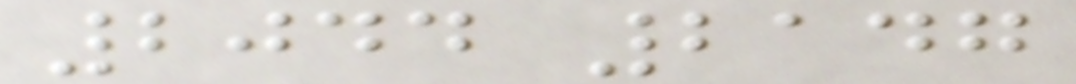2044 2147
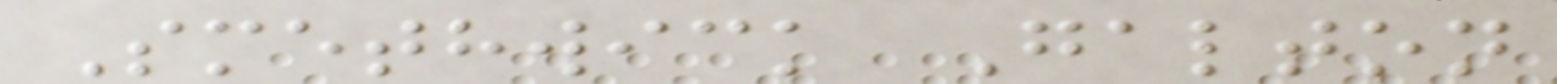Smethwick Galton
